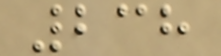238
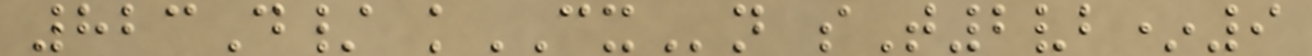823D/ kCXn sT2vb*9
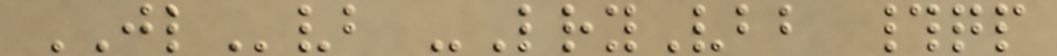JLvb -LryVbb #qp
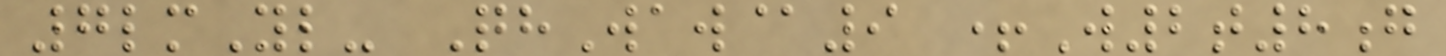7lmYl- QhWaw@9 +W2t8g
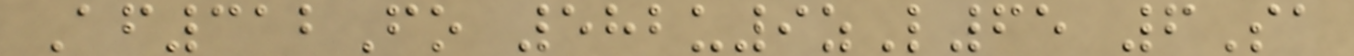Af312Fo 582u9zL65 6Sa
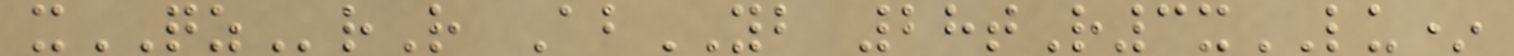xQZrR AbYB 28tR3xLU*
